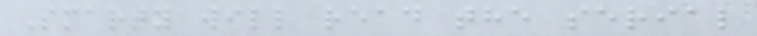Smarty will read the serial
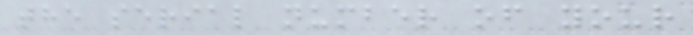the serial number of your
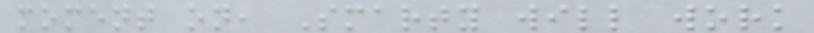moment on, Smarty will work
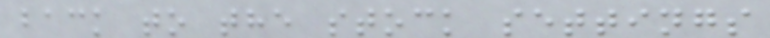back to the stock settings
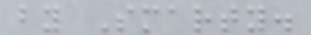by Smarty.
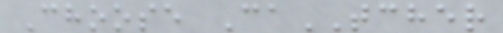Choose CaTCHER
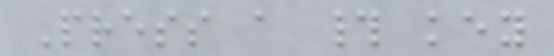Press a # key
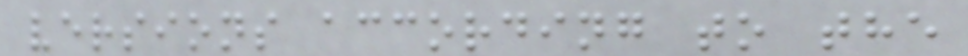versions according to the
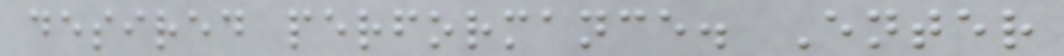desired performance. Enter
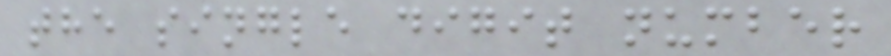the single digit number
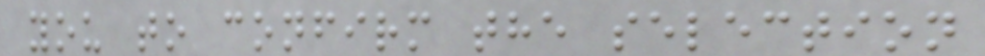you to confirm the selection
